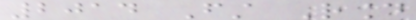2014 First Round
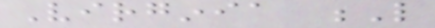Virginia L
